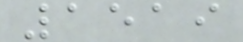1519
